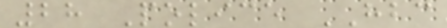28 Police HBC
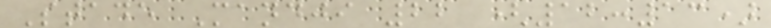Stade Mandji 22 (12:13)
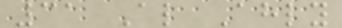31 Al Ahly
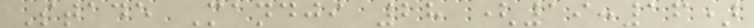Stade Mandji 28 (19:16)
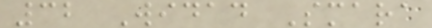32 Widad Smara
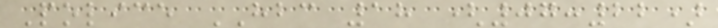Police HBC 18 (07:22)
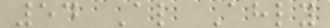54 Al Ahly
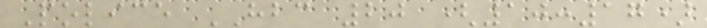Police HBC 20 (10:17)
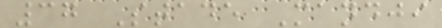37 Stade Mandji
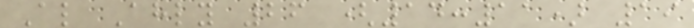Al Ahly 26 (14:11) 19
